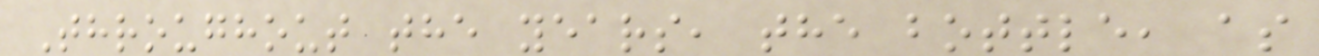Throughout the years, the bottle, as
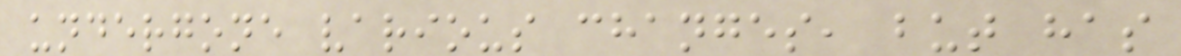undergone various changes, but has
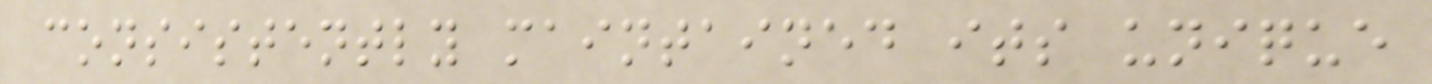consistently maintained its unique
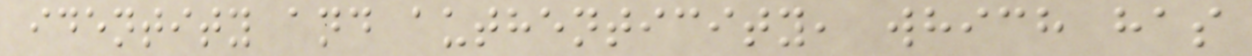identity and authenticity, which has
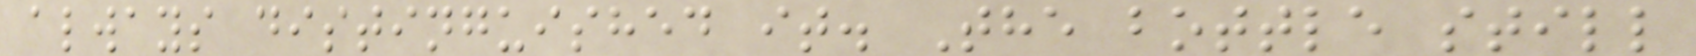always distinguished it. The bottle still
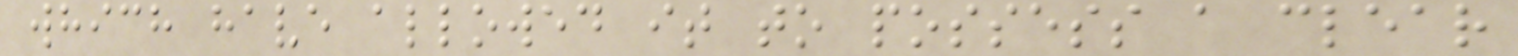which have allowed it to possess a clear
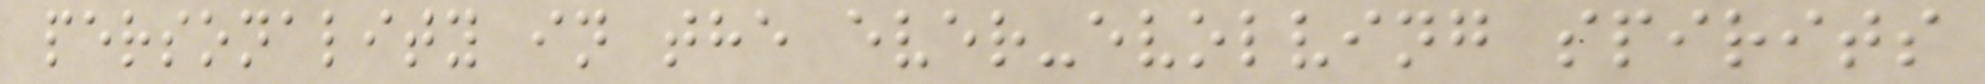personality in the ever-evolving spirits
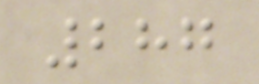287
